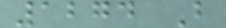1274 B
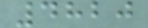4820
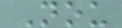Nou
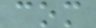com
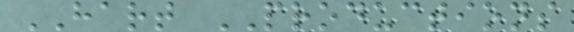HART PRODUCTIONS
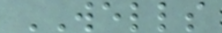WELLS
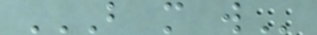B M W
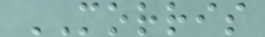MORRIS
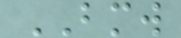BMW
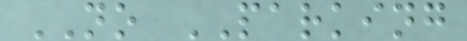NO PARKING
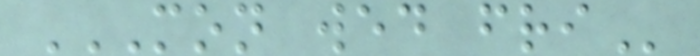MON WED FRI
